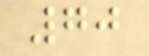70
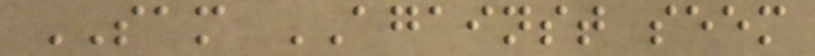SAM AGAINST seem
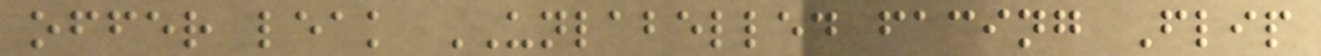offer leak UNLABELLED facing Flip
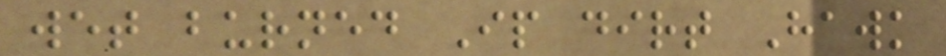wet burned Ip dirt Hawk
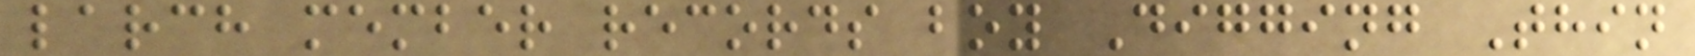larch member records boy Digging Thin
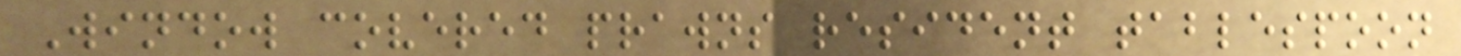Window covered prawns resident tablespoon
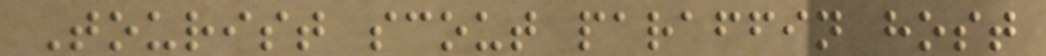Tourist scout paraffin host
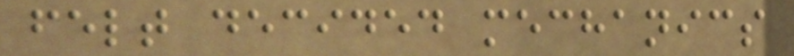felt decided mechanics
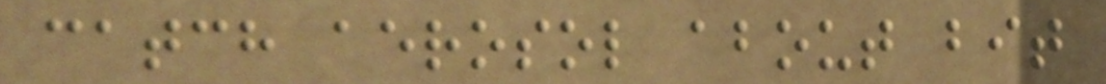catch aerosol about bit
